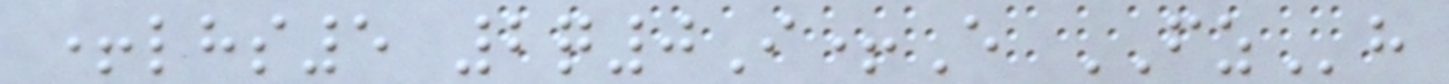+lhs5 2q0I+E FZh
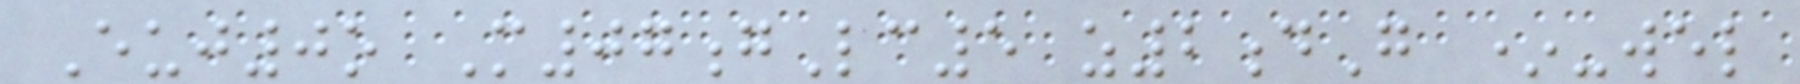Euj0o M07gLc5 z2dG *-wel
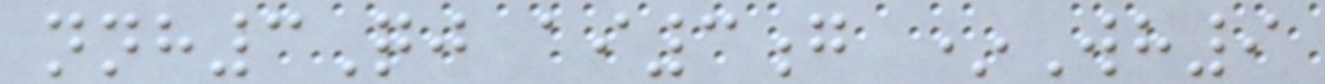nnh3Qj ai3g *Wh9
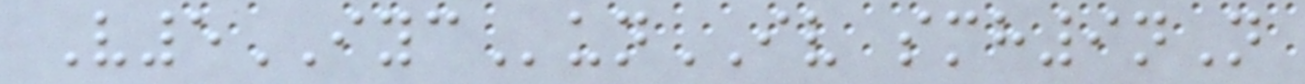V5IYCunIV smh9nN
